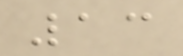13
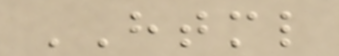HTML
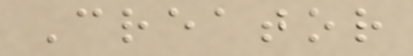Creator
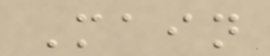Main
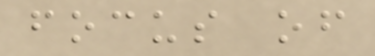focus of
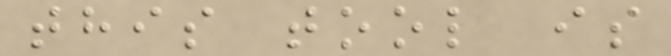this tool is
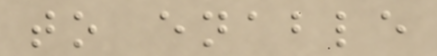to enable
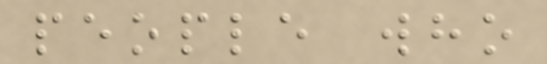people who
